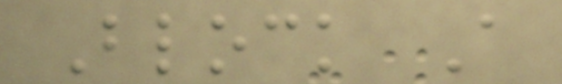Block A
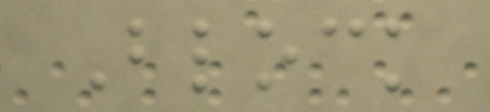Block
